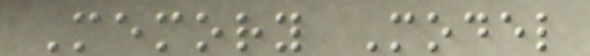Memory Model
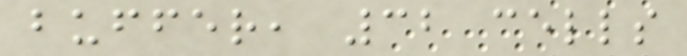buffer, 32 cells
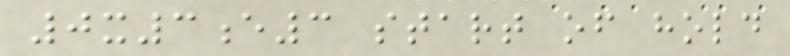0x3e3 start of hold
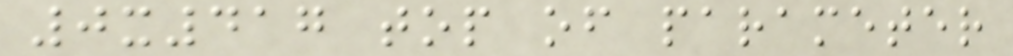0x417 top of parameter
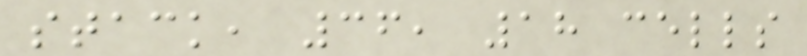stack, 36, 18 cells
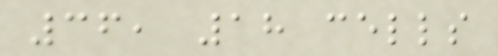36, 18 cells
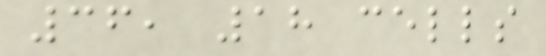36, 18 cells
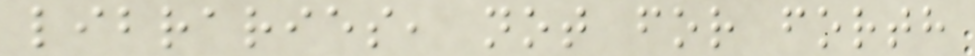libraries, not for forth
